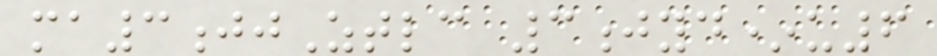ma3jjZtlc 3jyd*u6
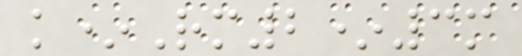k*Rm2*3m
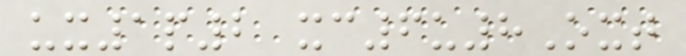ux1p2 xc6u8Oxt
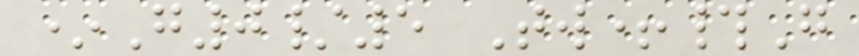*G0/5 Tw+#G
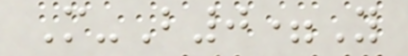M-B0=Y
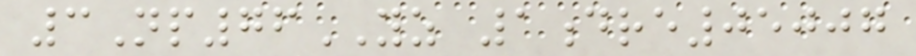3Np76YZ 1dre05007
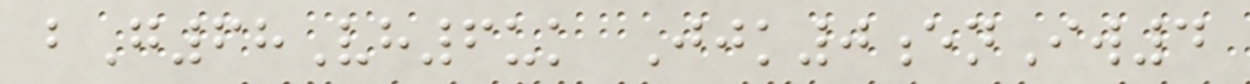bG68Vh6uk Jjk0enIw4
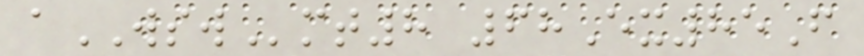aWSWmt8 68Ex85F
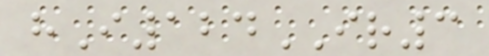hI124IR3
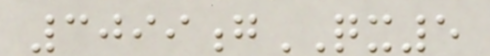3099gQX5
